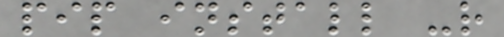pip install -r
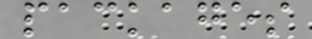packages
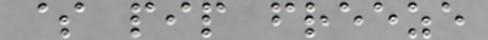$ pip freeze
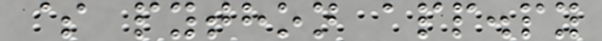$ python app.py
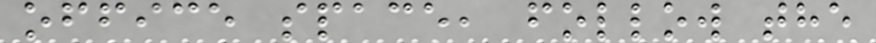office space, follow the
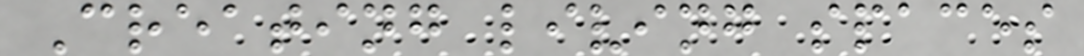Creating living spaces
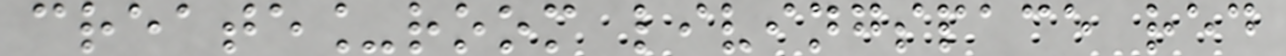create_room livingspace red
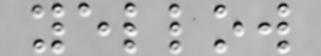yellow
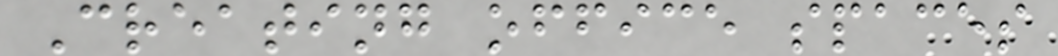Creating office spaces
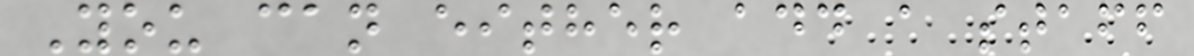You can either add a staff
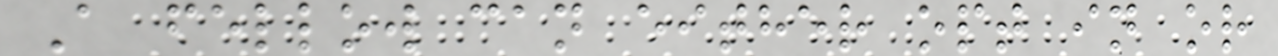A fellow can either opt in or
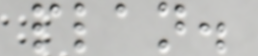plan.
